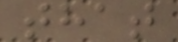that
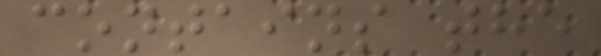contains the
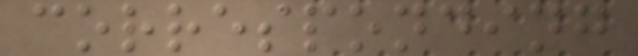corresponding
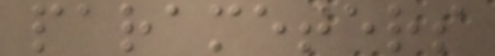parameters
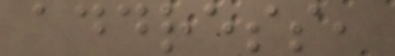address,
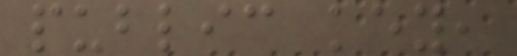public key,
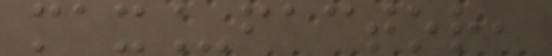max_factor,
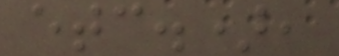etc.),
